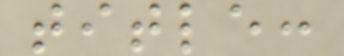title:
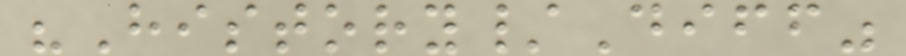"History/Diff"
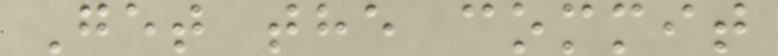Get the commit
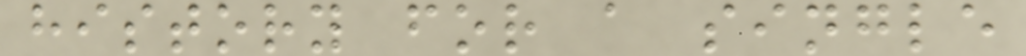history for a single
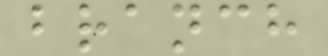branch
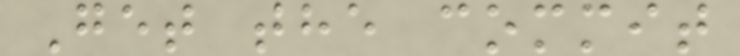Get the commit
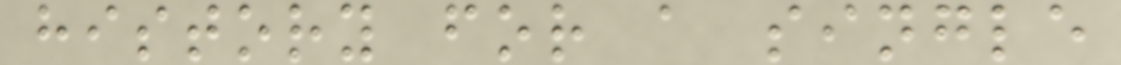history for a single
